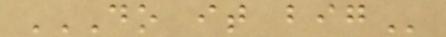DO IT BIG
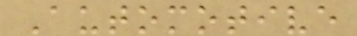Automotive
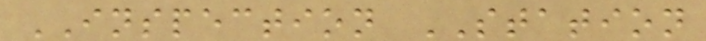INSPECTION STATION
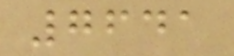7641
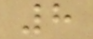8
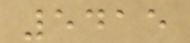5415
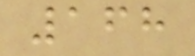168
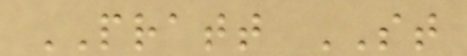PRATT ST
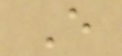E
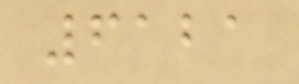6121
